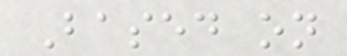Based on
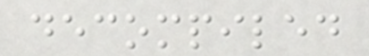decompiled
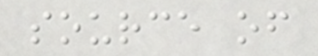source of
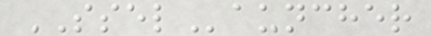SSELauncher
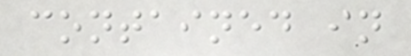contained in
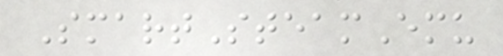SmartSteamEmu
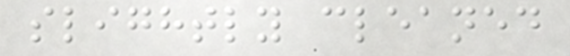slightly cleaned
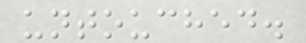untouched.
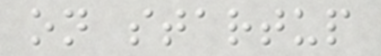on startup
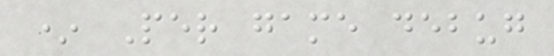* Per game debug
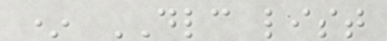* DLC list
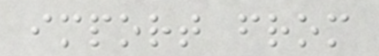import from
